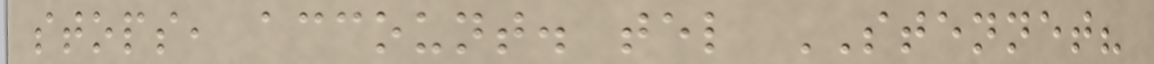stops, account. tel STENNET?
